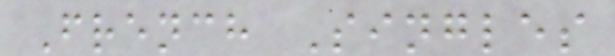French Singles
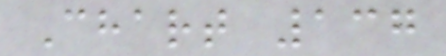Chart 137
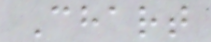Chart
